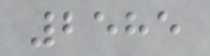2585
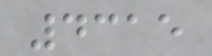4315
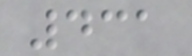431
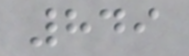849
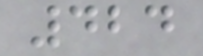424
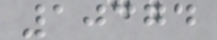10374
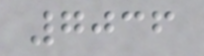7036
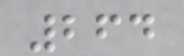264
